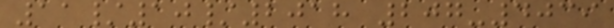11/10/2018 207-4039
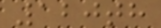120th
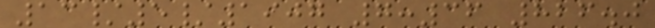13/5/1907 7:36 826.0
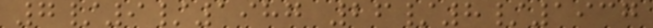7/9/1987 26/8/1937
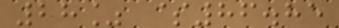28% $86.85
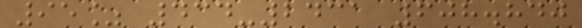95% 434-2431 608.840
